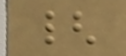{
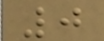0
